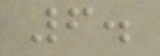6.
